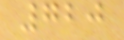720
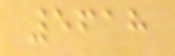5618
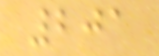201
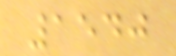1540
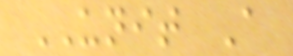UNIT A
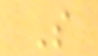S
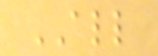ALL
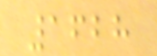1628
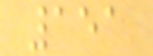151
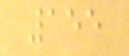155
